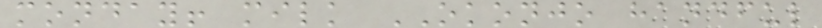monday! milk OKONJO handful
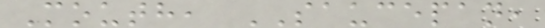Mouth, SAUCEPAN,
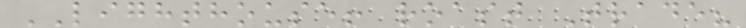LIGHTHOUSE! roast Trade?
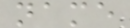name
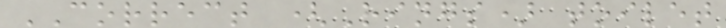CORRECT (Rings) toilet
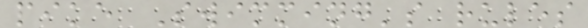pike Swimming's rules
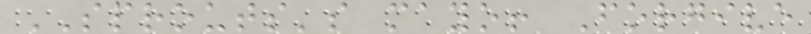SPROUTS's mayo! Forgive
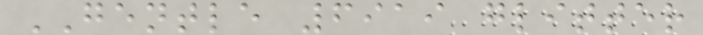GENTLE 6919 glitter
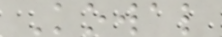Kowal
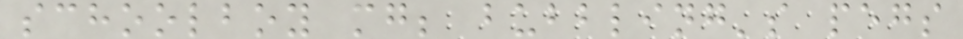schoolboy mg; bubbling's pegs
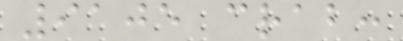9105 crab:
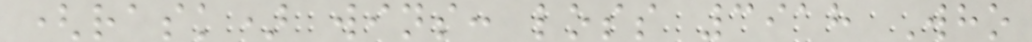(rask) wins: loss 3918 Who
